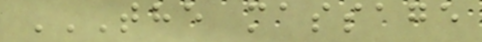THE MASSAGE
